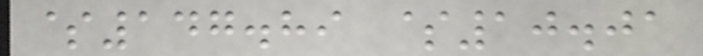$147.89 $10.01
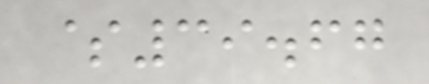$39.67
